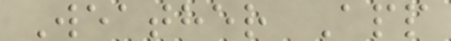Weather App
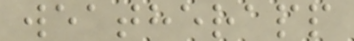weatherapp
